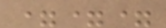===
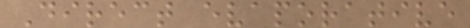Direct evaporative
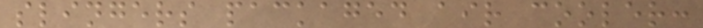slingers packaged air cooler:
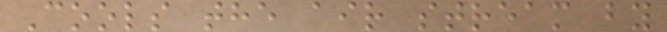Cools the air stream by
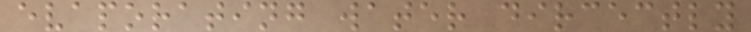evaporating water dircectly
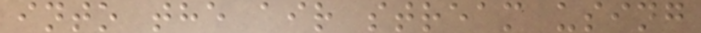into the air stream using
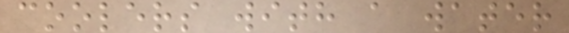coolers with a water
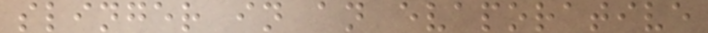slinger in an evaporative
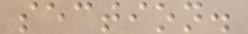section.
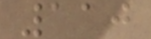110
